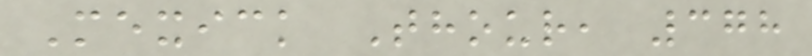Mexick Thour, 378
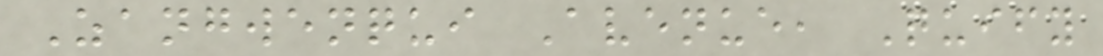Zangwenqui Avenue, Quify
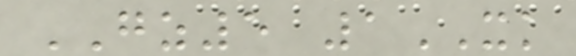GZ5 1XK
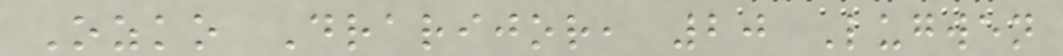Ozko Drarijor, 20 Lugwen
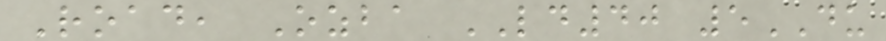Road, Ozba LD40 5DU
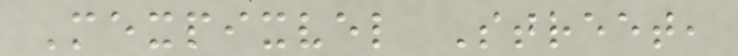Mexpixvel Street,
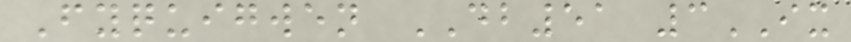Fyquigwen DB51 3IX
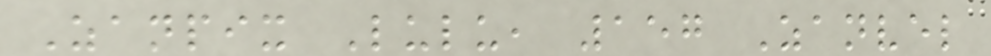Zanpix Lulu, 157 Zanvel
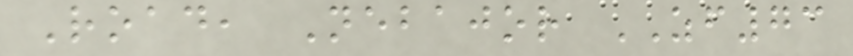Road, Nebajor ZF73
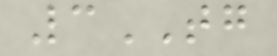3TG
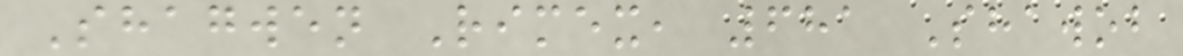Shagwen Rimex, 681 Shawob
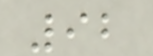92
